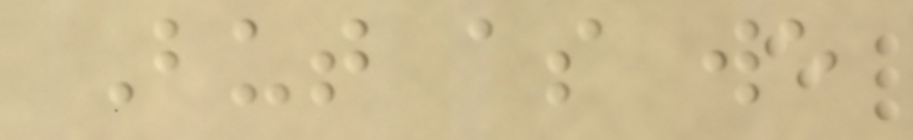But as we
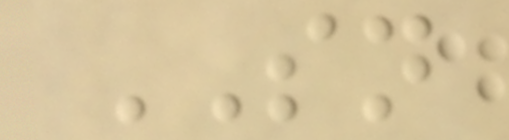SN
